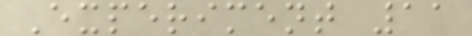Experiment 11
